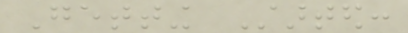Getting Started:
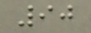90
